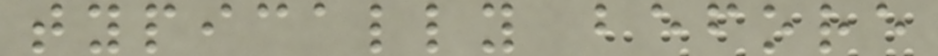typically before
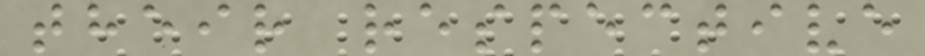their respective
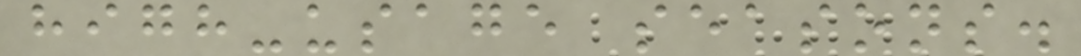high-usage seasons.
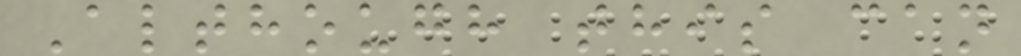Although this can
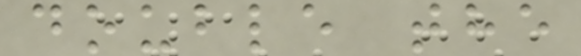double the
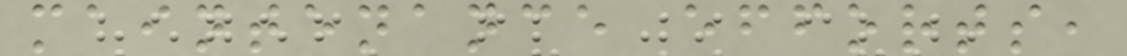maintenance efforts,
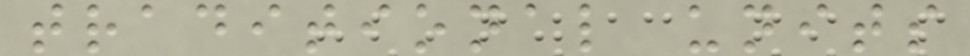traditional units
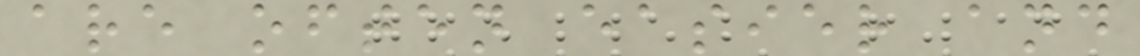are often easier and
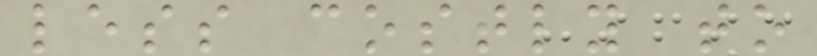less costly to
